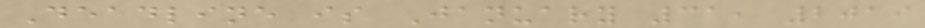Deadline is January 31, 2019
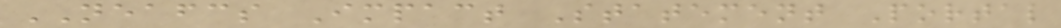NEAFCS Impact Statement Portal
